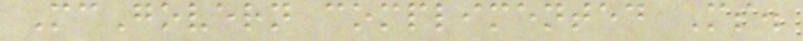McGovern complimented Ms.
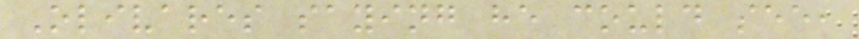Olivares saying he could see,
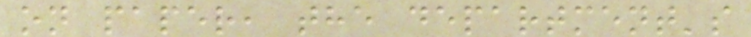on paper, the department's
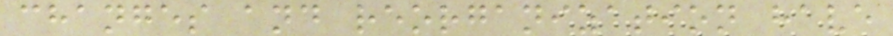changes and reorganization have
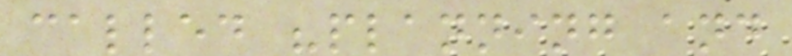called "planning and
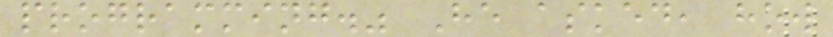programming." He asked, how
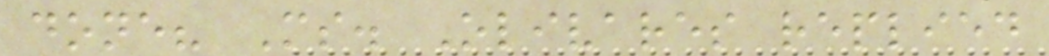done? Ms. Olivares replied
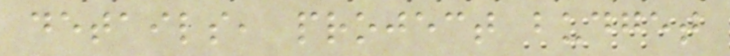details, project budget
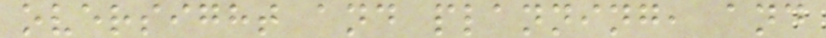oversight and planning, and
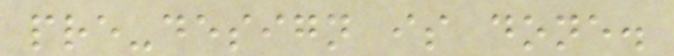pre-design is done.
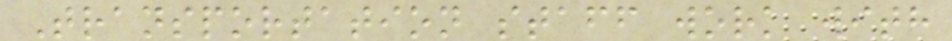Transportation staff work with
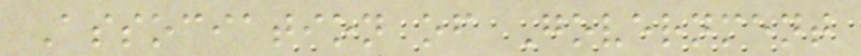Association of Government
